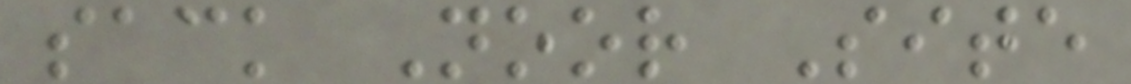sack Noor Site
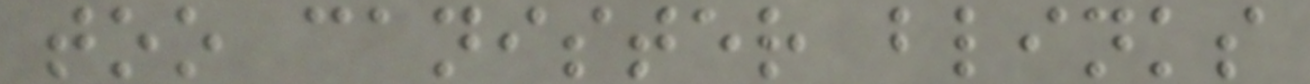too canister blinks
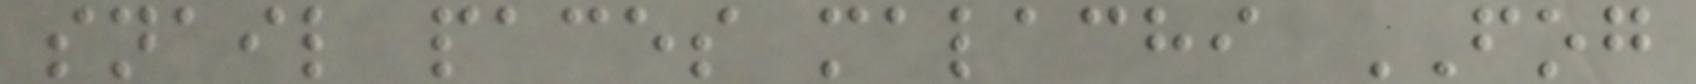snail paces malachi FOG
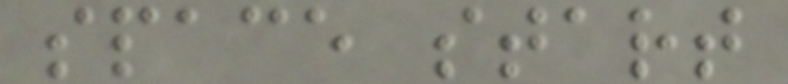space start
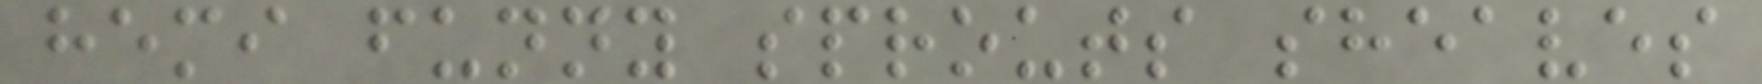hemi funny sprouts sheaves
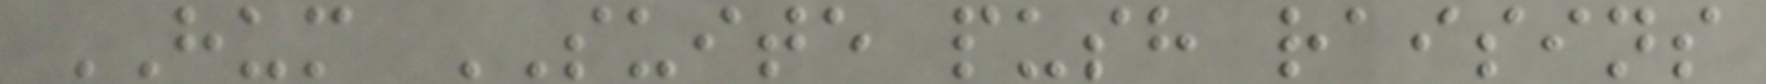HUM SUITE push raisins
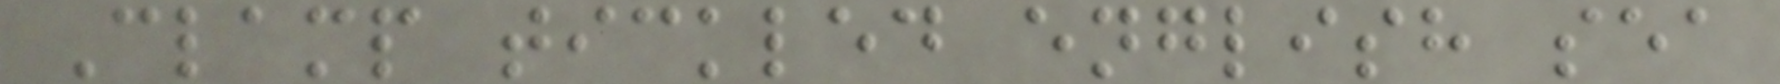Clamp tickled english sea
